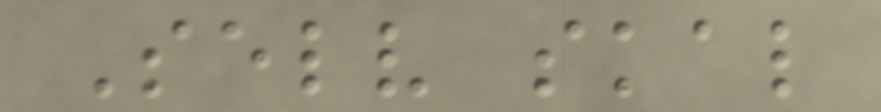Selv skal
